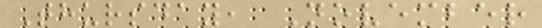Thursday, November
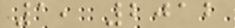1, 2012
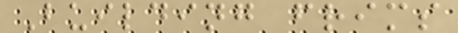Building frims
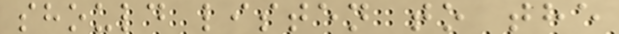should listen to the
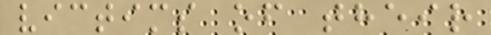victims of their
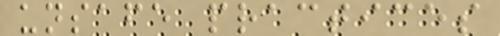unsafe practices
